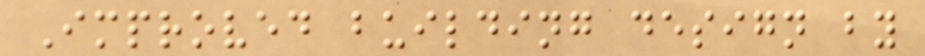Improved building design by
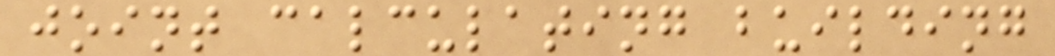joint calculating building
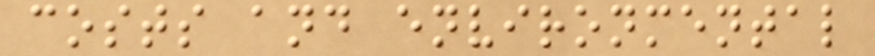costs and environmental
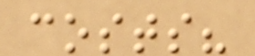costs?
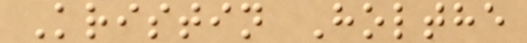Kristin Holthe
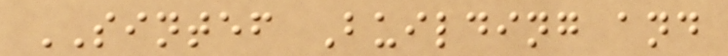SINTEF Building and
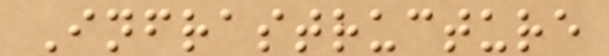Infrastructure
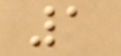1
